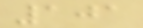101
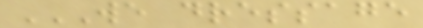WE DRESSAGE
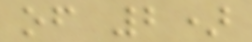of 2)
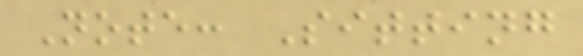Note: Sitting
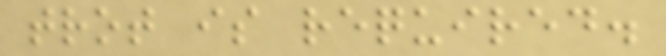trot is required.
